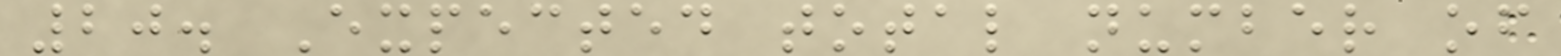20. Expected total number of
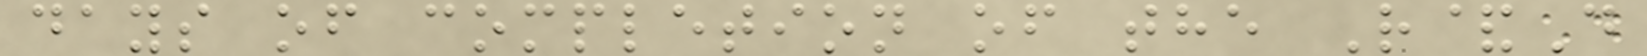days of completion of the R&D
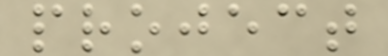project
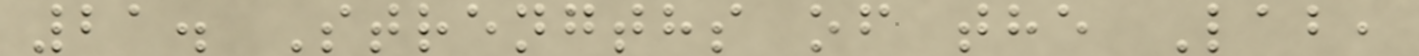21. Strengths of the Lab,
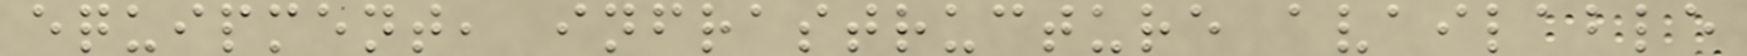equipment, infrastructure available
